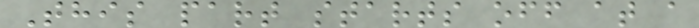This part starts off at a
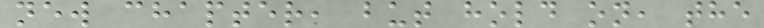new chapter, but hold on, the
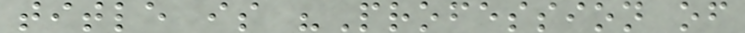title is "Profession of
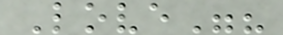Love"?
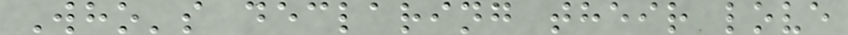Who's declaring their love
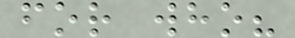for who?
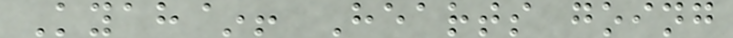Kyah~! Hearts going
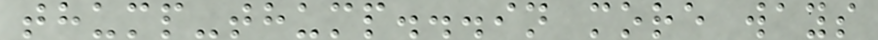thump-thump...in more ways
